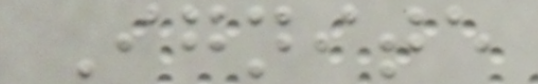Ignite
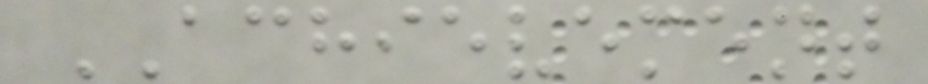ACHIEVEMENT
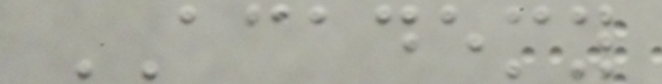ACADEMY
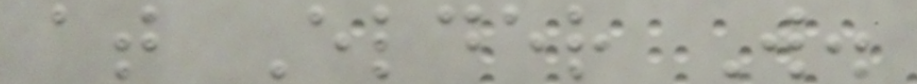at Elder W.
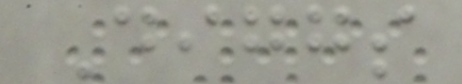Diggs
